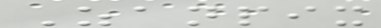Zanpix
